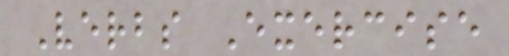Verbs Exercise
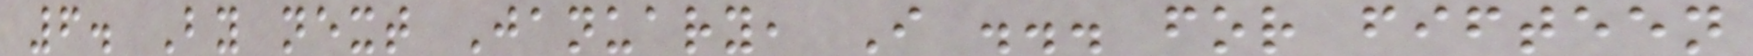6. By next January, I ... for fifteen
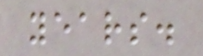years.
